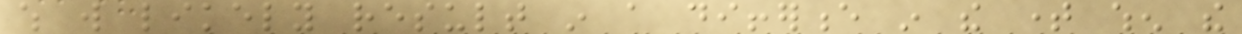which will likely result in a difference in the time when the
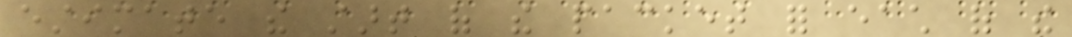estimate the start of the packet for each of the
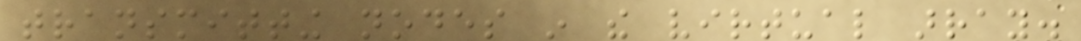transmitting nodes in the virtual array.
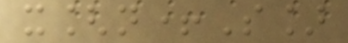x[n+S]
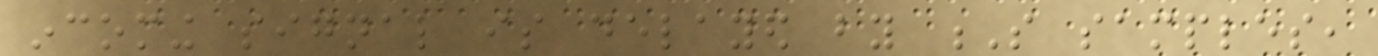incoming signal is delayed by S samples,
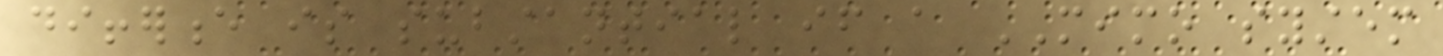difference is substantial if a MIMO system
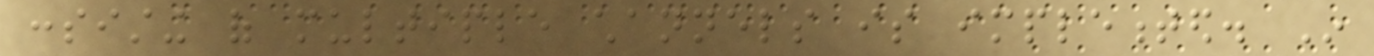consisting of multiple channels is implemented. In
